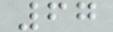67
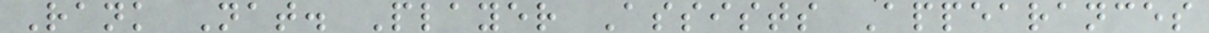Rank Nat. Player Assists Appearances
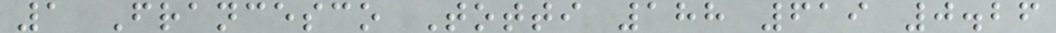1 Francesco Totti 188 619 0.26
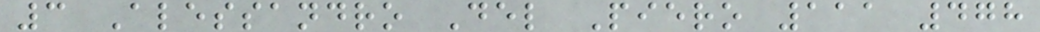3 Alessandro Del Piero 111 478
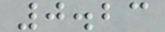0.23
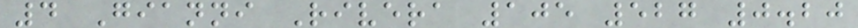4 Gianni Rivera 105 527 0.20
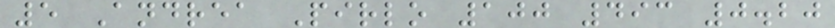5 Andrea Pirlo 100 493 0.20
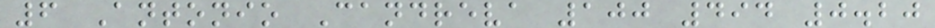6 Antonio Candreva 100 494 0.20
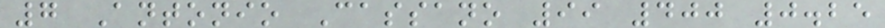7 Antonio Cassano 99 400 0.25
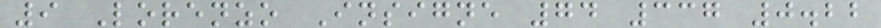9 Lorenzo Insigne 74 337 0.22
